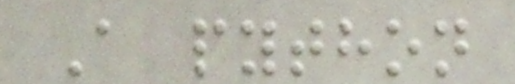A python
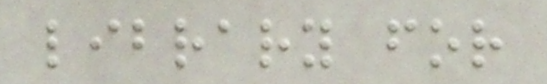library for
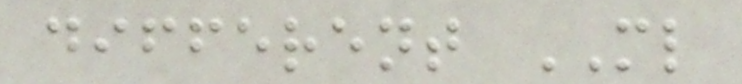different ML
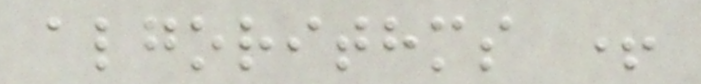algorithms +
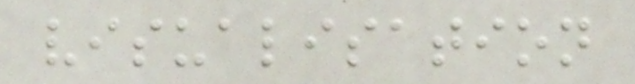visualisation
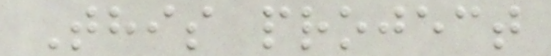This project
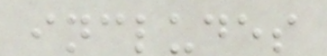includes
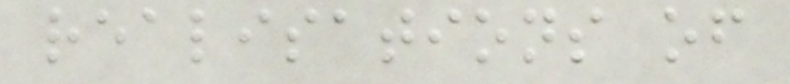realisations of
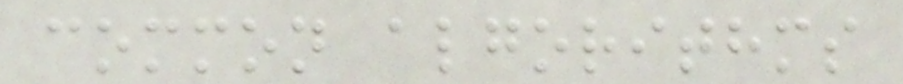common algorithms
